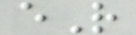eR
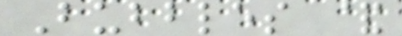Bubbles &
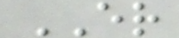ER
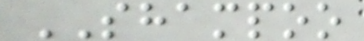SHAMPOO
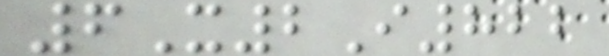6X2I822
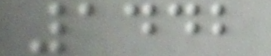1442
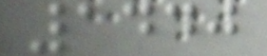1440
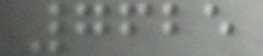7625
